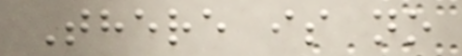There is no
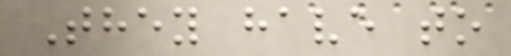They have to
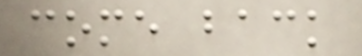come back
